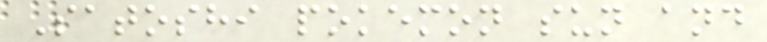Satoshi pokemon sun and
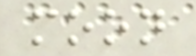moon
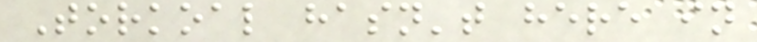Torkoal hasn't here in
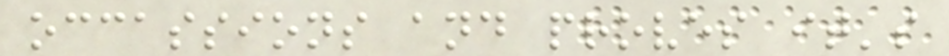occassions and proves it's
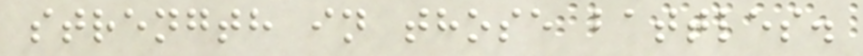strength in those battles.
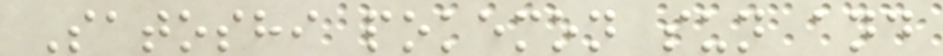Satoshi pokemon sun and
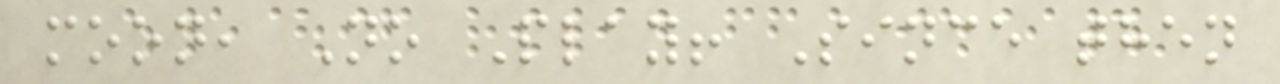moon, No Play! Since then
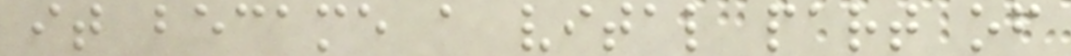it became a vital part of
